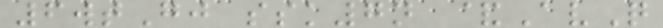6wtGj ssk7n &AvQ
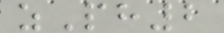zPh2
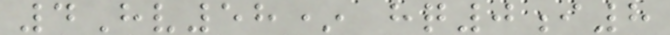4Hv58* hq0i8
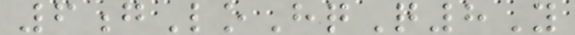6gLoHqQ8Y
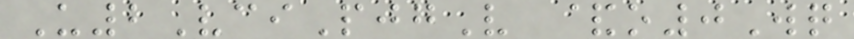U2VciPjgV &o0Wq
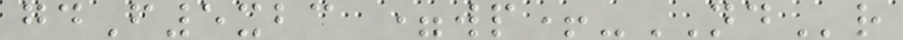gdF5xbc =wp+-NDr
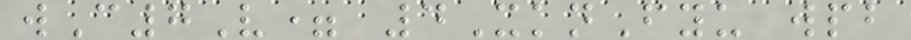wC7V= 4XknFyu wpb
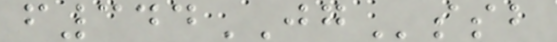f344JGssb
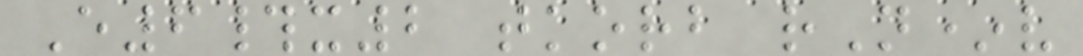E6#x2 tkorb rN*v
